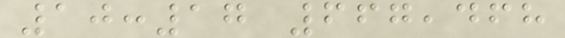10:17 667,468
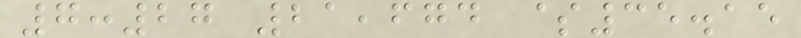7:27 21,674 $35.15
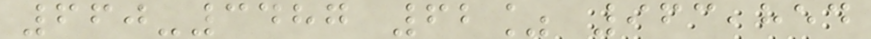660-3487 62% 963,854
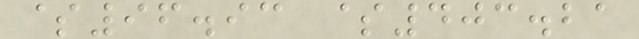$96.93 $403.21
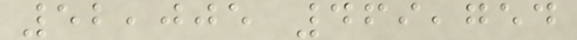52,005 469,754
